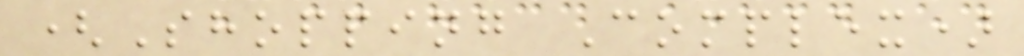(Shopping Complex)
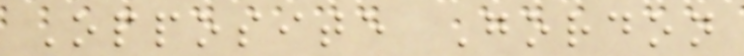Opposite Gordon
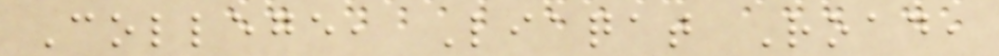College, Liaqat Road,
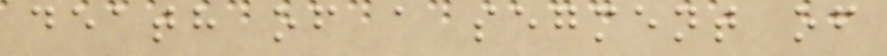death of a segment of
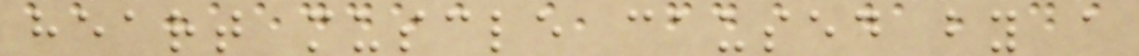heart muscle caused by a
